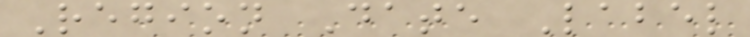Region Date Label
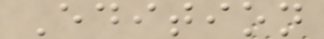Edition
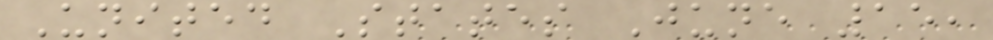United States June 15,
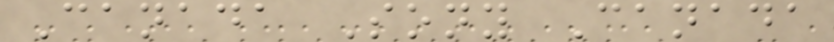Canada Sony Canada
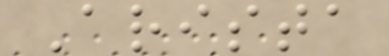Arista
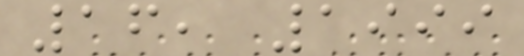16, 1999
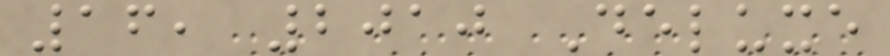16, 2010 Deluxe
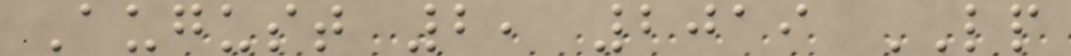August 2, 2019 LP
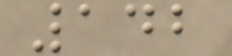142
